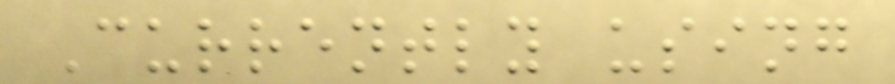Currently using
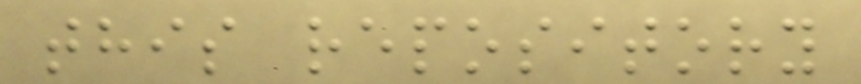this repository
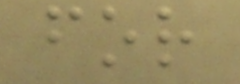for
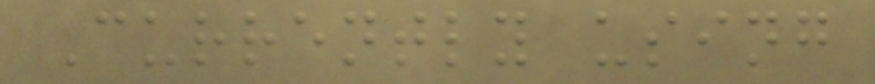Currently using
